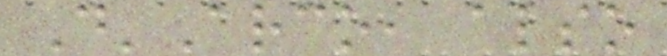D'Arco, also
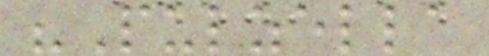"Pulzella
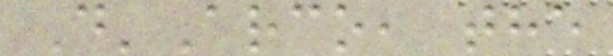D'Arco, the
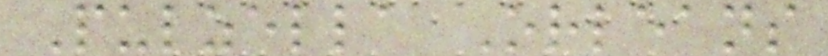Pulzella Orleans
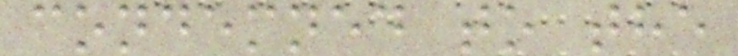condemned to the
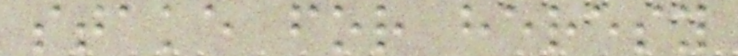stake for heresy
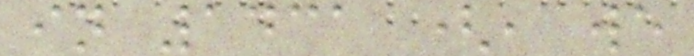in 1431 (, we
